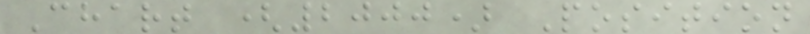Chart (2000) Position
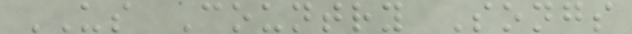US Country Songs
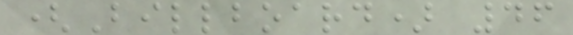(Billboard) 46
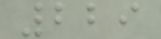229
